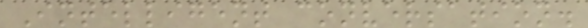Intelligent conversation.
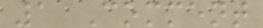1 Comment
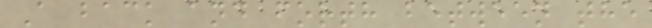A back and forth between the
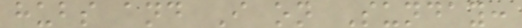hubs and I on Sunday:
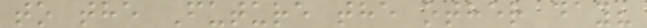to the Future the other day?
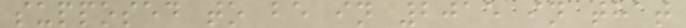supposed to be in 2015 in that
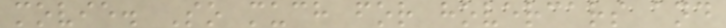movie. So much for hovercars and
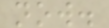now.
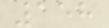158
